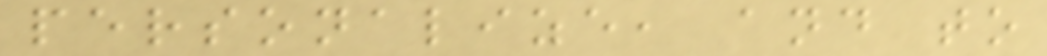personalize, and to
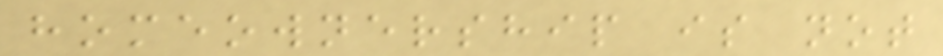homeownership is not
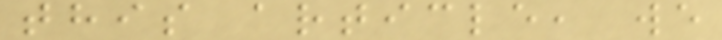this article, we
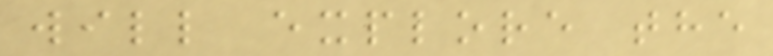will explore the
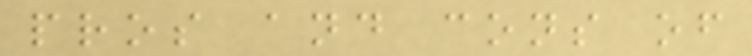pros and cons of
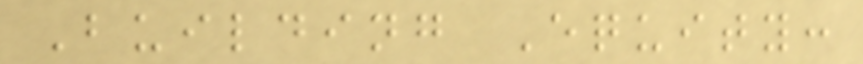Building Equity:
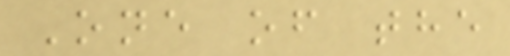One of the
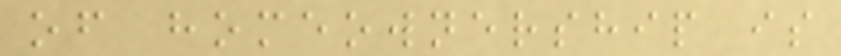of homeownership is
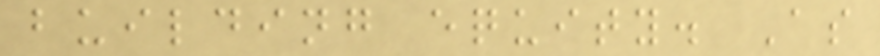building equity. As
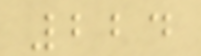224
